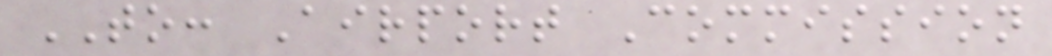TO: Airport Commission
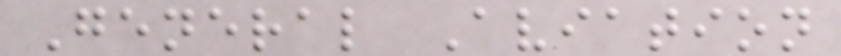General Aviation
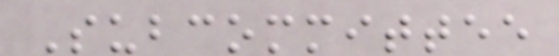Subcommittee
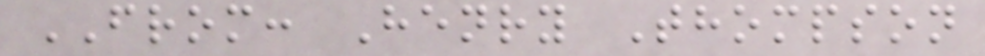FROM: Henry Thompson
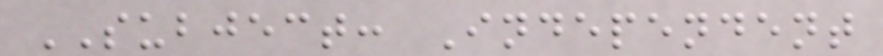SUBJECT: Independent
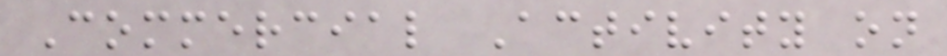Commercial Activity on
